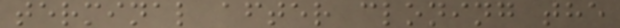terminal after cloning the
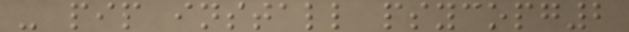- pip install psycopg2
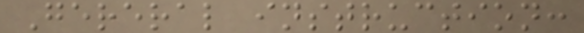Gereral instruction:
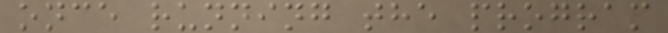once running the program
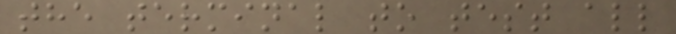the terminal to test all
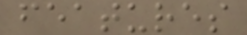features
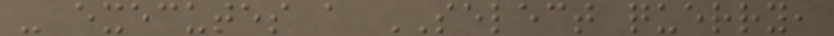- executes a SELECT querry,
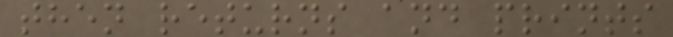then returns and prints
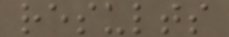results
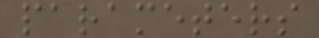parameters
